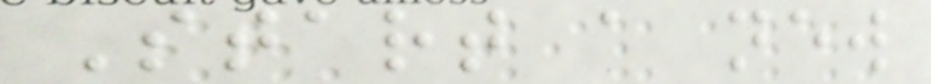Start a new
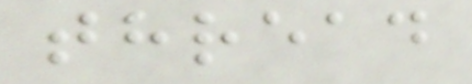thread
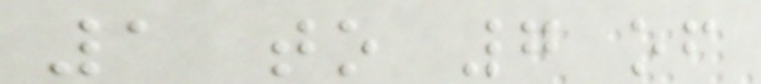1 to 7 of
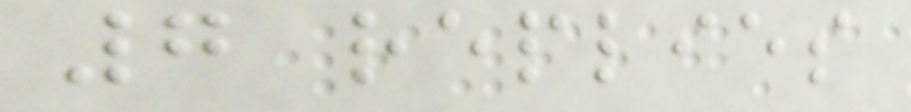7 replies
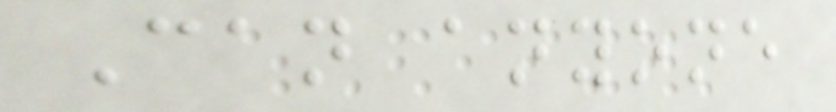Can anyone
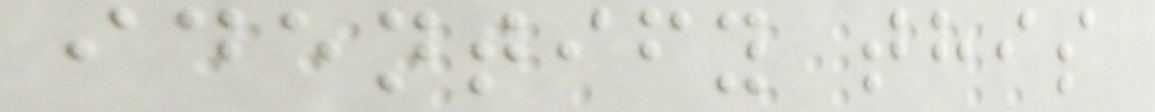identify this
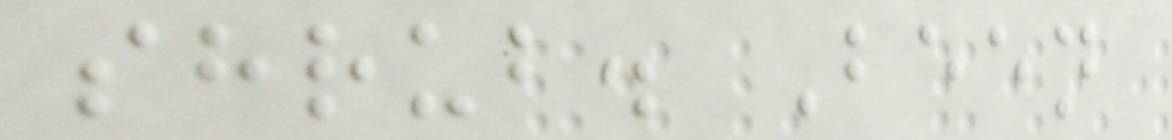shrub. Been
